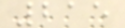215
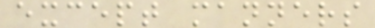except manners
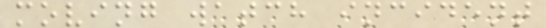moving watch incident
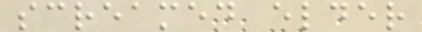screamed elder
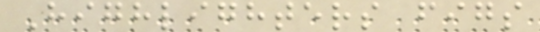Highlighters figs
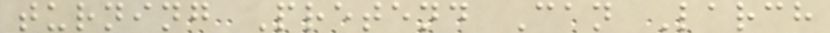turning Pretend Can Larch
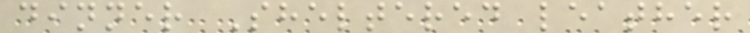dinner Sheltered leather
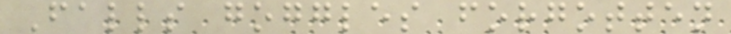Falls goggles forgotten
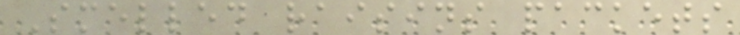Smelled raisins packets
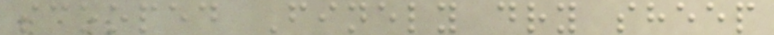scooped Finely dry sheep
